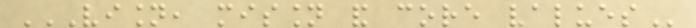VISION, MISSION AND CORE VALUES
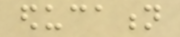education
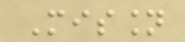Mission
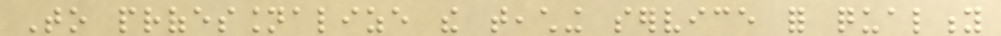To professionalize the teaching service for quality
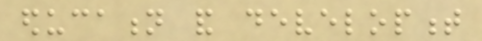education and development
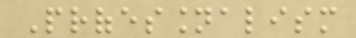Professionalism
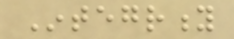Integrity
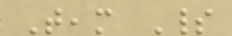Team Spirit
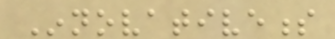Innovativeness
